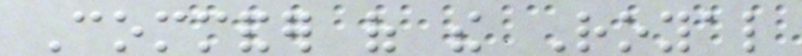Commander of the Royal
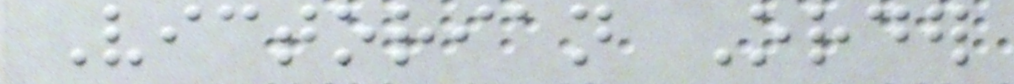Victorian Order
